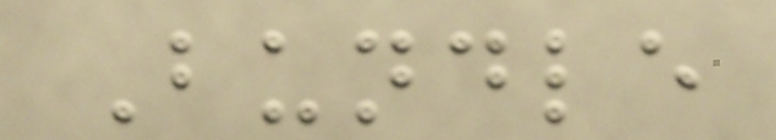Bundle
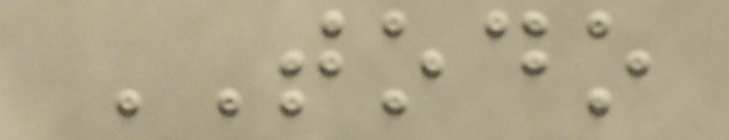TODO
